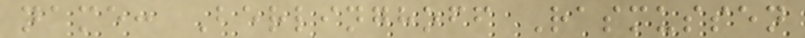name: Berlinghoff Rasmussen
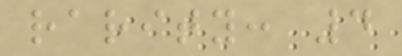rarity: 4
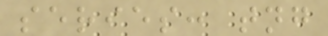series: tng
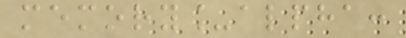memory_alpha:
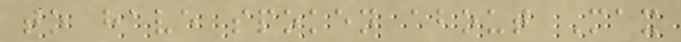to have spoken about Max
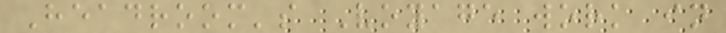Headroom's Voyage work in
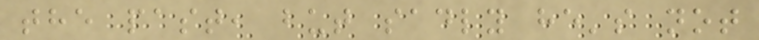the past, but sadly he's not
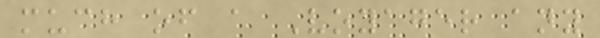much of a Voyager any
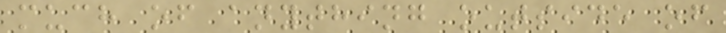much of anything outside of
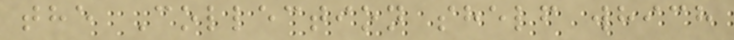the Collection shelf which
